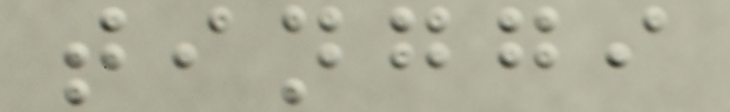tinggi
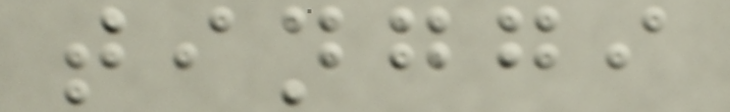tinggi
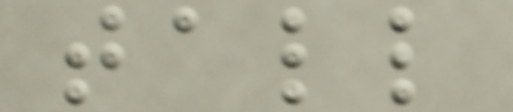tall
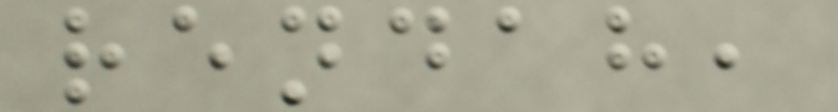rendah,
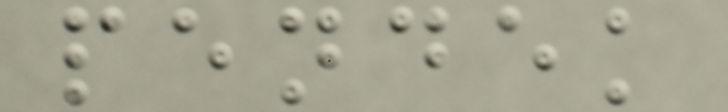pendek
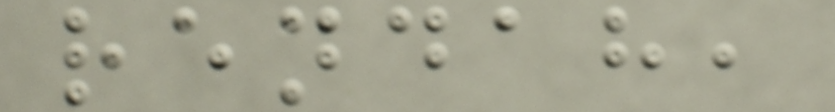rendah,
